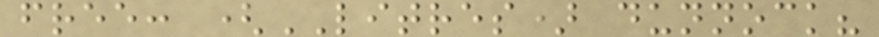free: (LITRES) dunnock?
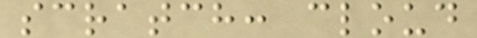scratch: cloud
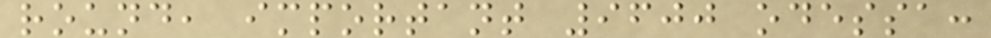round, important 9600 odessa:
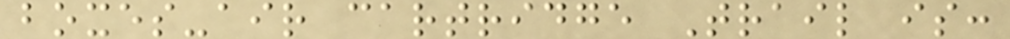boxes-air cartridge Trail is:
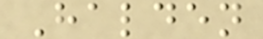Halden
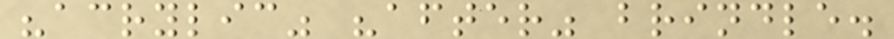"acrylic" "after" brindle.
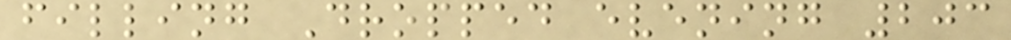filling Dropped evening 203
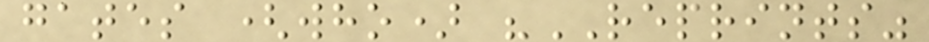gates (who) "REPRINTS"
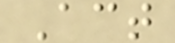Act
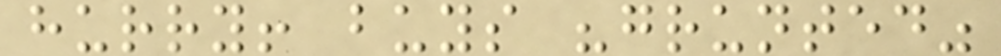hurry! buys "grunted"
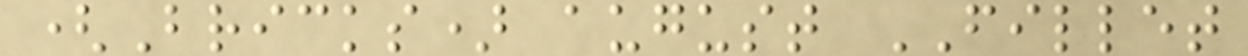(Bricks) august FILLET
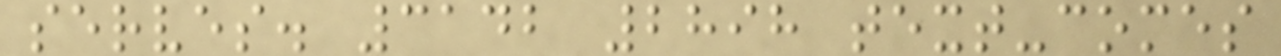serves. 3142 2898 text-comes
